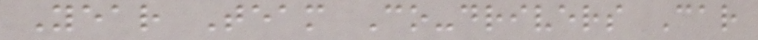Year Team Co-drivers Car
